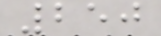250
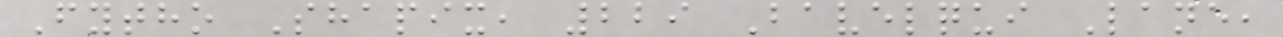Fytho Shapix, 229 Bavelqui Lane,
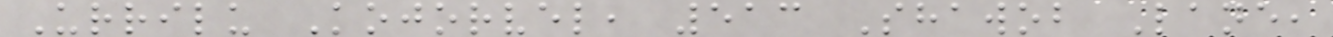Urrilu Kojorvel, 513 Shawob Lane,
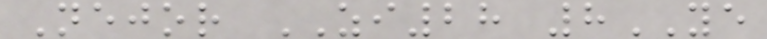Nejor ZI28 8YE
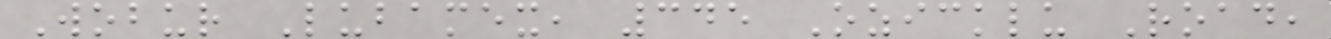Wobur Lubamex, 345 Ozicklu Road,
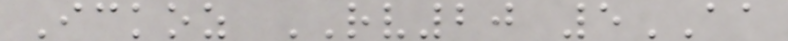Ickoz RV20 5AA
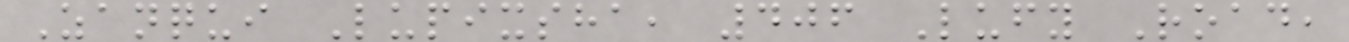Zanqui Lupixsha, 406 Lufy Road,
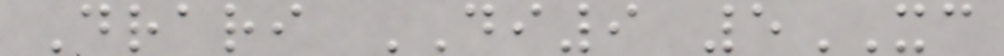Drari DI9 5XC
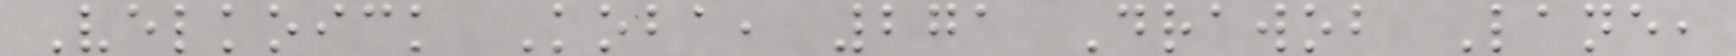Velkoick Koba, 271 Drawob Lane,
